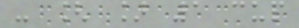- [ ] 1 cup
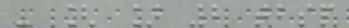- [ ] 2 tbsp
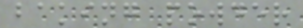baking powder
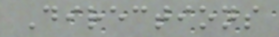Directions
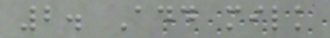2. Add milk
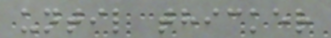until thicker
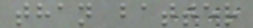than batter
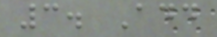3. Add
